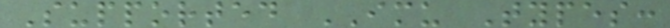Supported IMU Types:
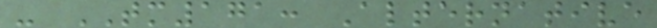- TM171: Alternative
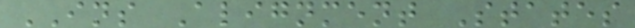INS Alignment States
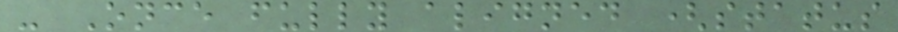- Once fully aligned (status
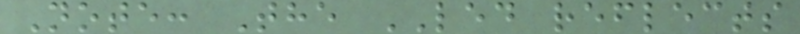Note: The LED reflects
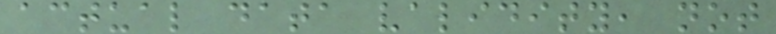actual data validity, not
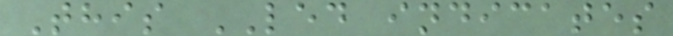This LED indicates
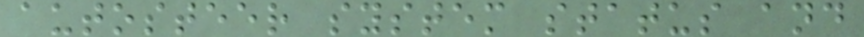autosteer system status and
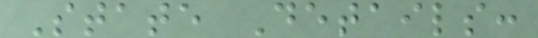State Details:
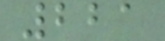221
